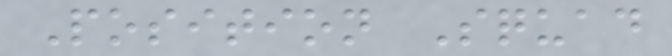Position Squad
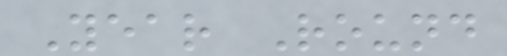Year Round
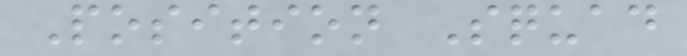Position Squad
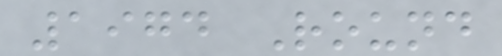1974 Round
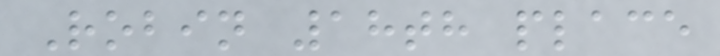Robin 18th place
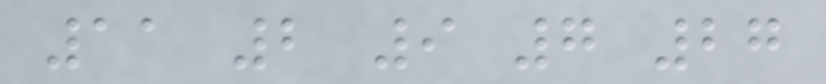11 2 9 7 27
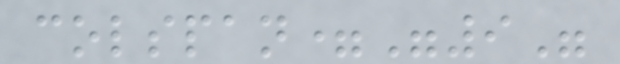colspan="9"
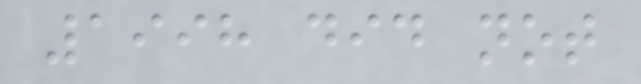1998 did not
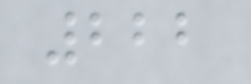222
